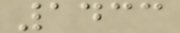1433
